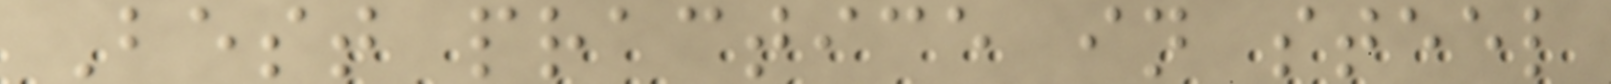Best practice in steel
